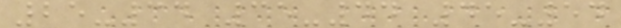25-34 35-44 45-54
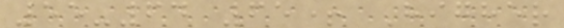55-64 65+ Higher
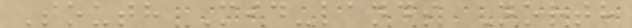South Mid-lands North
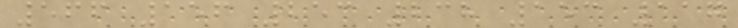566 156 253 238 153 117
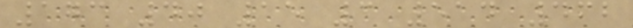173 40 15 3 514 462
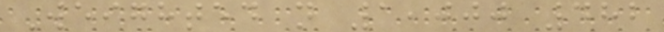Weighted n 1,000 482
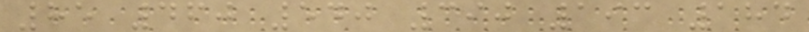85 460 540 390 193 184
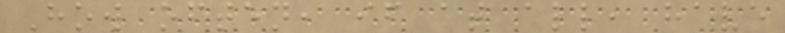How often, if at all, have
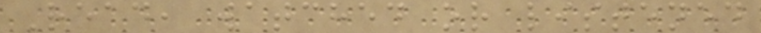Read, watched or listened
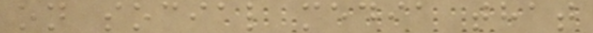on social media that
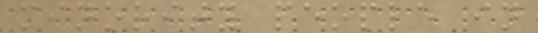minority people in
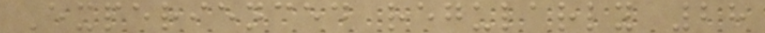Experienced regularly 28
